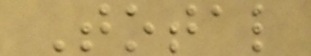Total
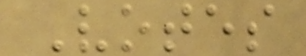Votes
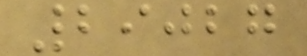29027
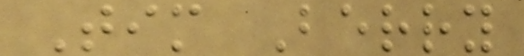Tim Berry
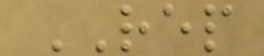REP
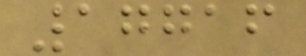17716
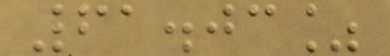61.03%
